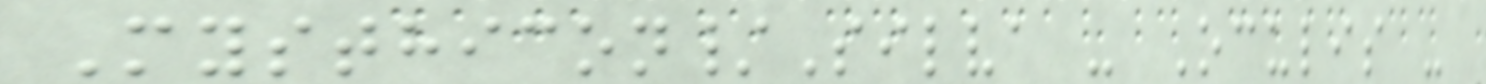Mysthicon/Silva - Oculis -
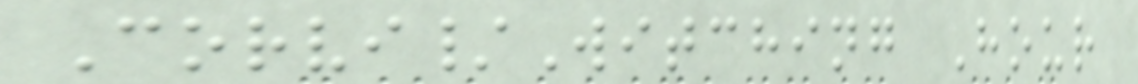Corvi/Witching Hour
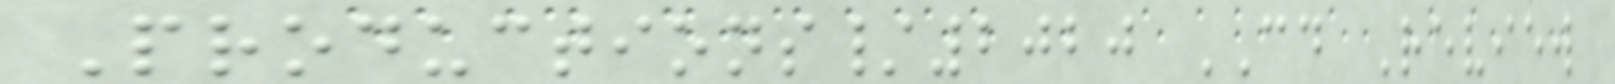Productions/2020 CD Review
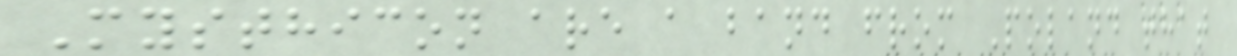Mysthicon are a band from Poland that
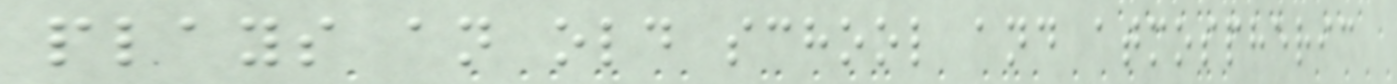plays an old school and atmospheric
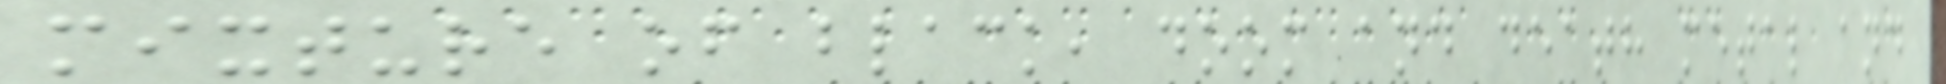mixture of black, doom and death metal and
